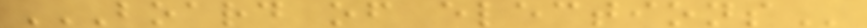BOARD OF ELECTIONS
